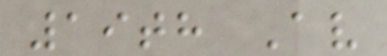19th Av
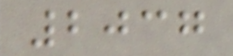2037
